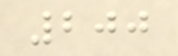200
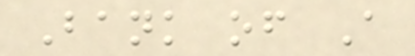Bank of A
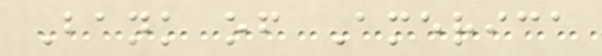Bank of America
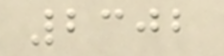2302
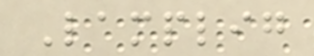Lamplig
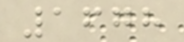1678
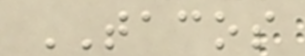TACOS
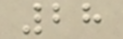28
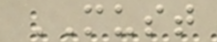MUST
